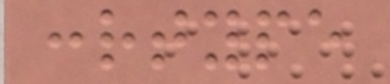:rtype
